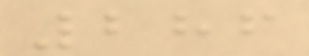286
